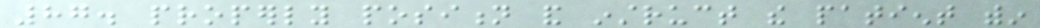87. properly position and instruct the patient within
